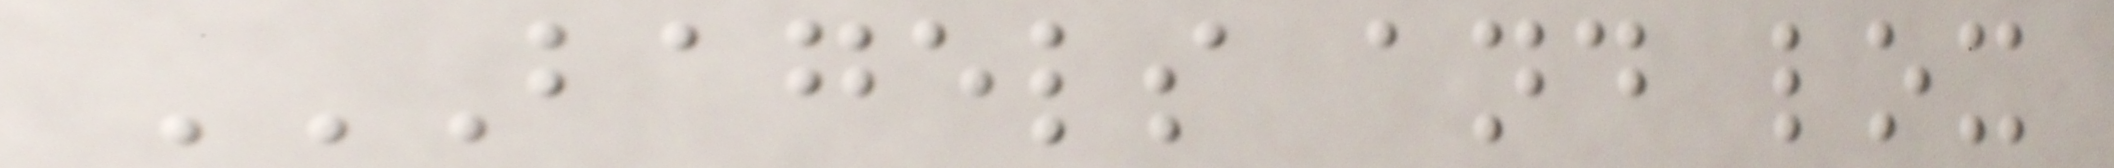BAGELS AND LOX
